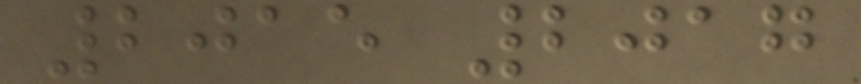2015 2017
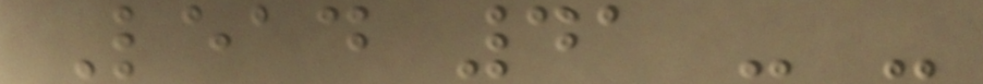Lead 41 - -
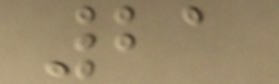21
